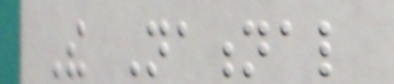The National
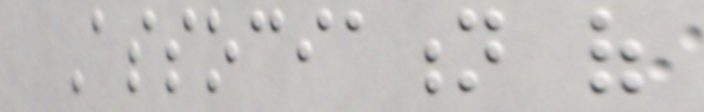Association of
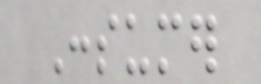Consumer
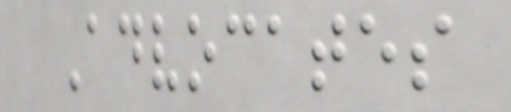Advocates
